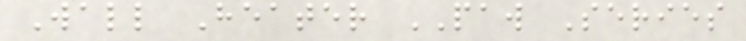Wall Heater PAW Series
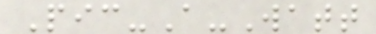Pic-A-Watt
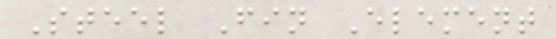Steel Fin Element
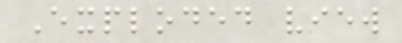Exploded view
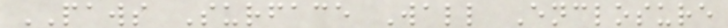PAWS Surface Wall Enclosure
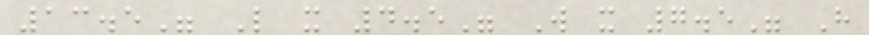13.5" L x 4.5" W x 7.5" H
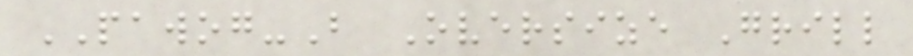PAWOG-B Oversize Grill
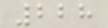228
